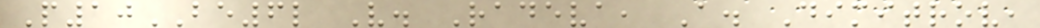P10BE6l V. Radeva, A. Dimitrov,
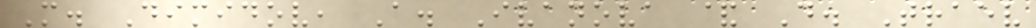M. Dimidov, A. Ivanova & D. Traev
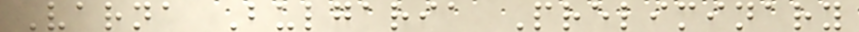Varna Bulgaria Preliminary
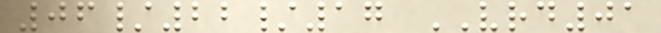06/22/17 VRD01
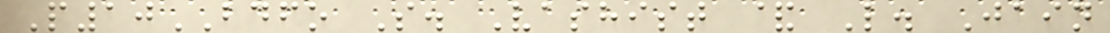P10BDFO S. Vashist & L. Jain
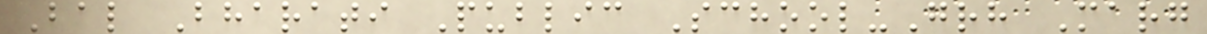Bal Bharati Public School-Grh Marg
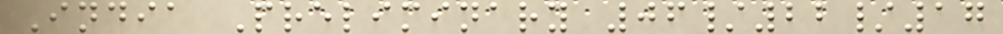India Preliminary 06/22/17
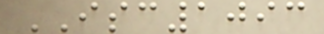ISC1093
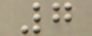7
